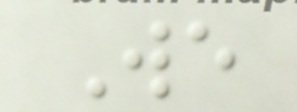We
